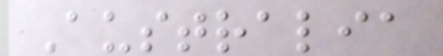Australia
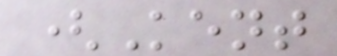(Kent
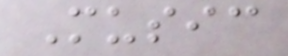Music
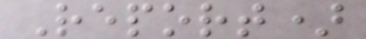Report)
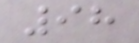98
